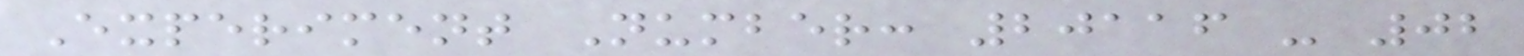Experiment Number: 20116 - 02
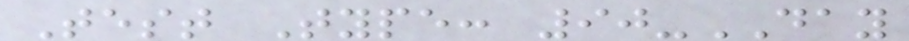Test Type: 90-DAY
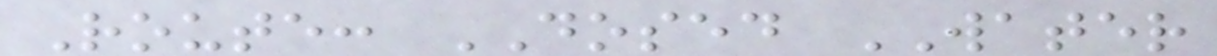Route: DOSED WATER
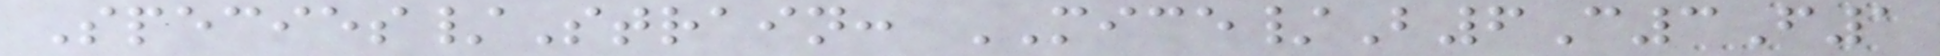Species/Strain: MICE/B6C3F1
